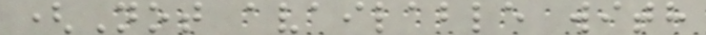(Not available with
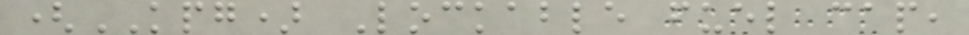(KPG) Lockable fuel cap,
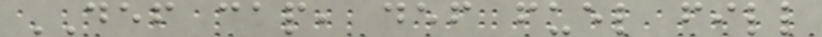DEF cap, def fuel fill
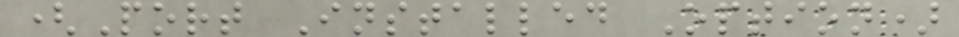(Port Installed Option)
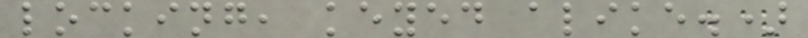locking, keyed alike.)
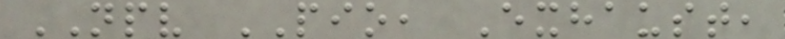NPV PIO, Exhaust,
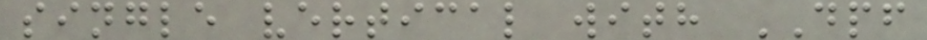single vertical with DPF
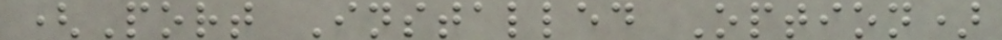(Port Installed Option)
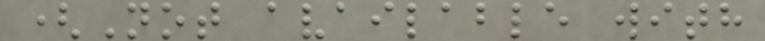(Not available with
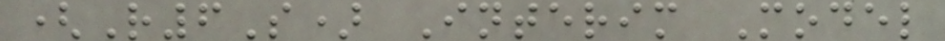(R6S) Interim Model
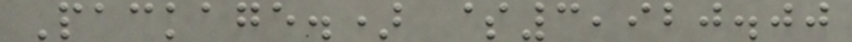Package.) $3,920.00
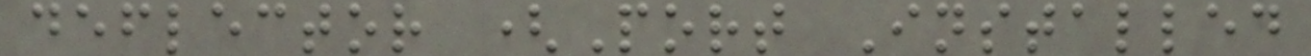deflector (Port Installed
